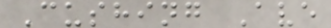Cushing Ave
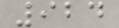924
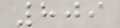809
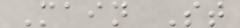Main St
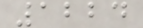1224
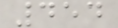454
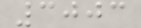3003
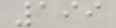199
